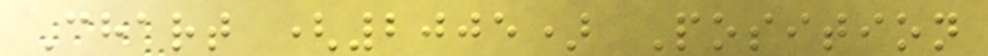Chart (2005) Position
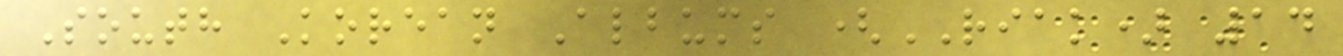South Korean Albums (RIAK) 14
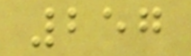257
